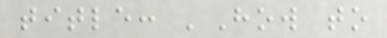title: 'How to
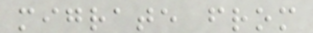migrate from
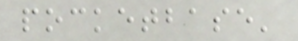pocketbase'
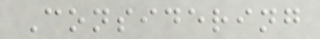Considering
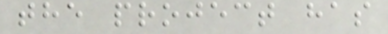the project has
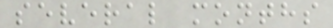several months
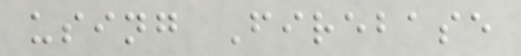using Firebase
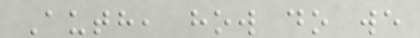Auth, how do we
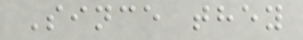Since they
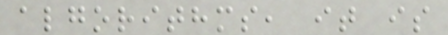algorithms, it is
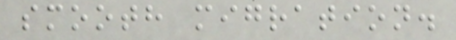smooth migration.
